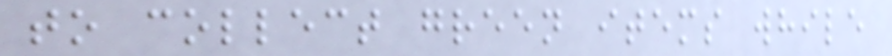to collect green items while
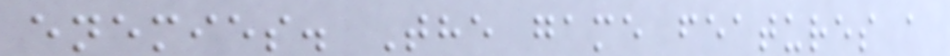enemies. The game features a
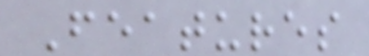Features
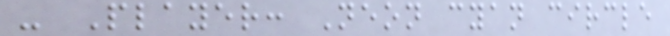- Player: Neon cyan circle
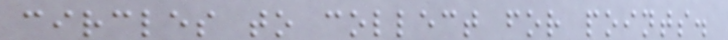circles to collect for points.
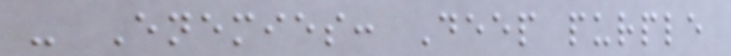- Enemies: Deep purple
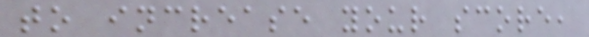to increase your score,
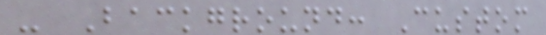- Background: Custom
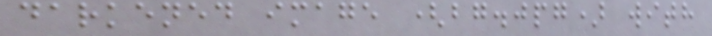darkened image (bg.jpg) with
